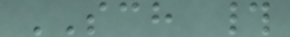SCH #
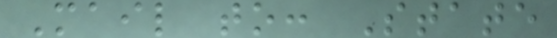Mail to: State
